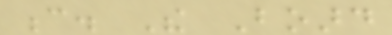c. The Board
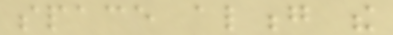space along the
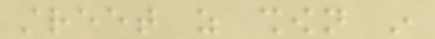street as shown in
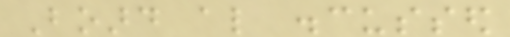Board also discussed
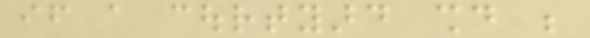if a courtyard should be
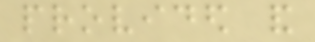provided and
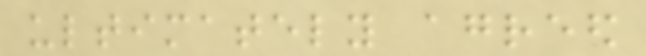ultimately agreed
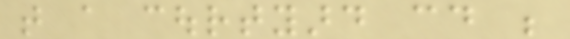that a courtyard could be
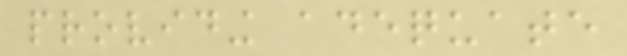providing adequate
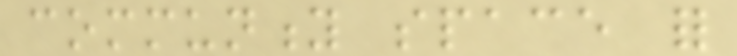community space for
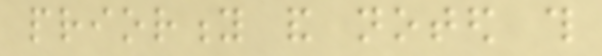priority and noted this
